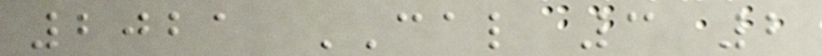2021 CAL 3 2
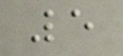5
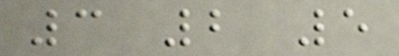3 2 5
